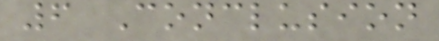6 Conclusion
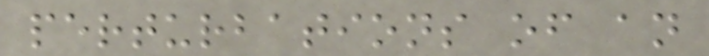perturbations of an
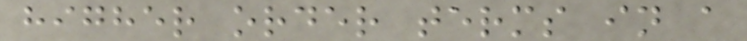higher order terms in a
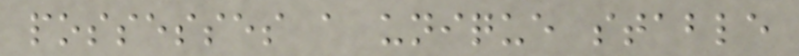possesses a unique stable
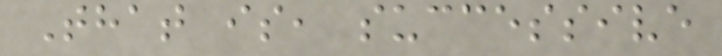That is, successive
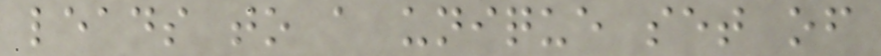leads to a unique set of
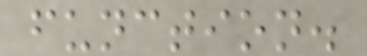function.
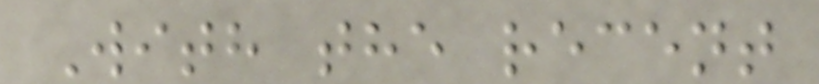With the recent
